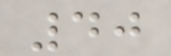40
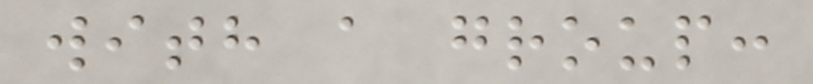with a group:
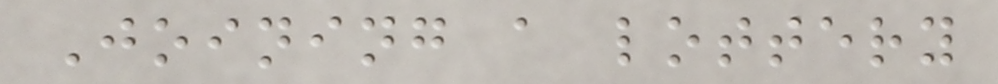Joining a lottery
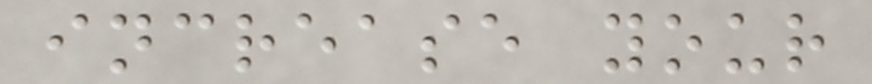increase your
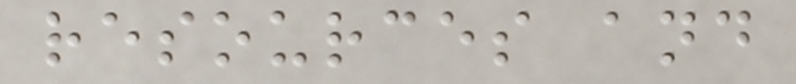resources and
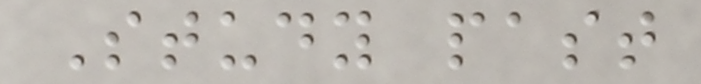Study past
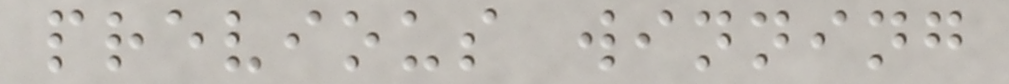previous winning
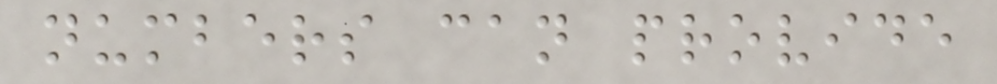numbers can provide
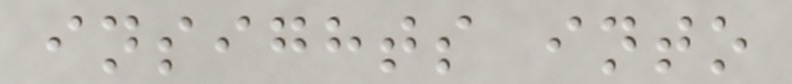insights into
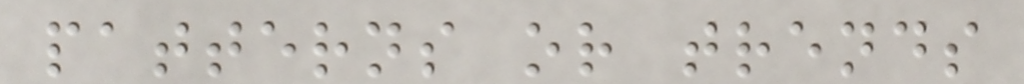patterns or trends
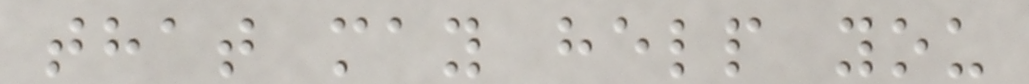that may help you
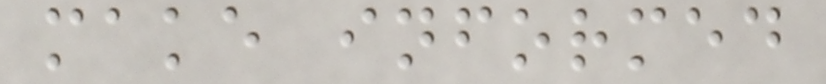make informed
